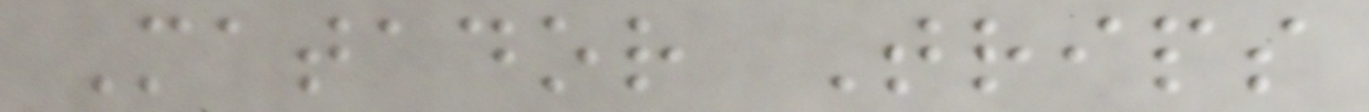Matador Trips
